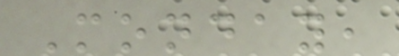Monday,
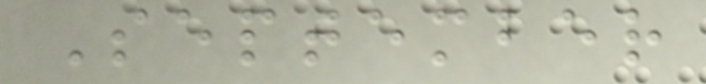September
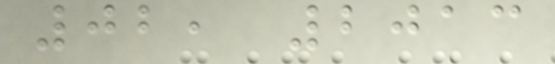02, 2013
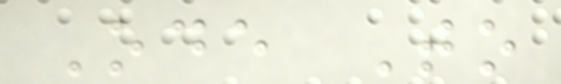Ode To
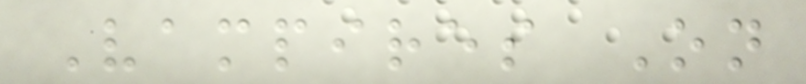Vampires On
